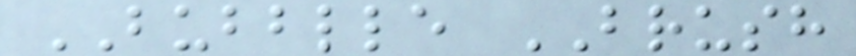BUBBLLE BRUSH
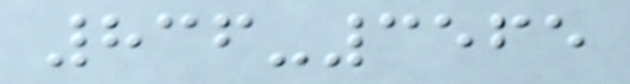836-3565
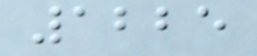1225
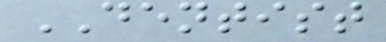DENTIST
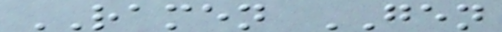RAMEN GEN
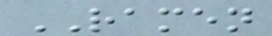RAMEN
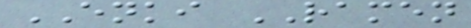ENKI RAMEN
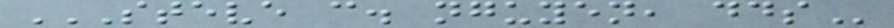STEVE C. NGUYEN, DDS
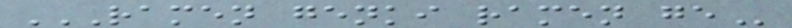RAMEN GENKI RAMEN GE
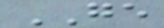GE
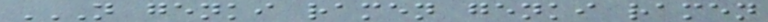N GENKI RAMEN GENKI RAMEN
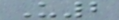U2
